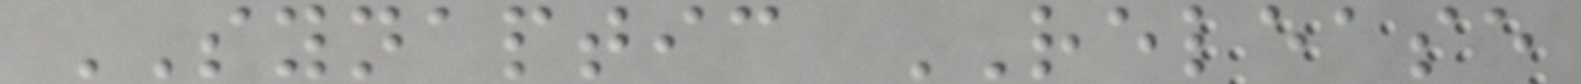SYNAPTIC RELEASE
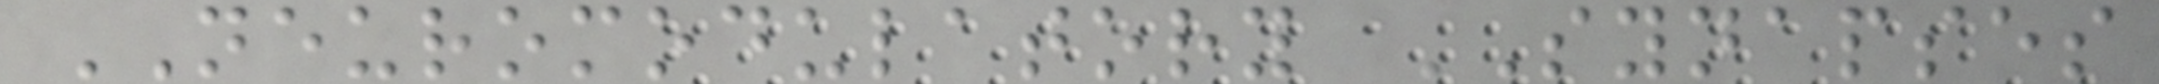NEUROMODULATORY SYNAPSES
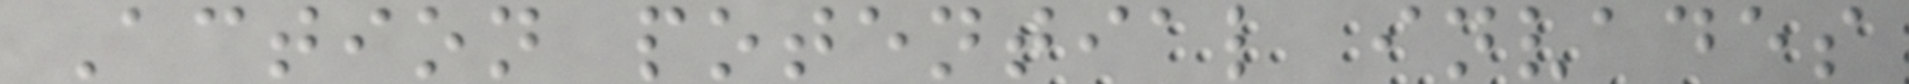Action potential invades
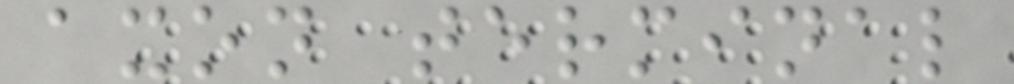axon terminal
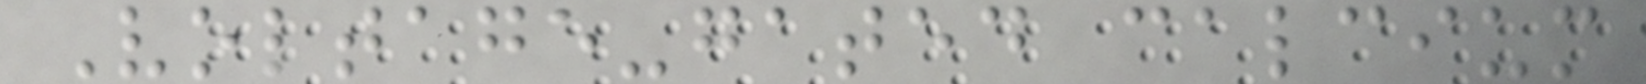Voltage-gated calcium
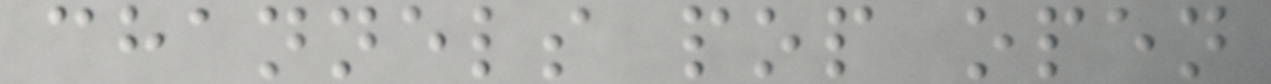channels pop open
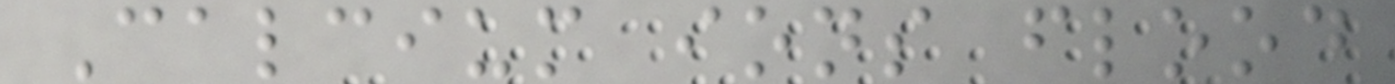Calcium ions flood
